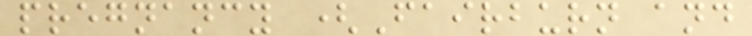pregnancy (Fairburn and
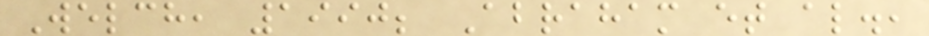Welch, 1990; Abraham et al.,
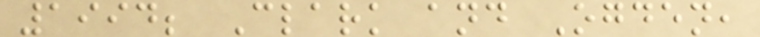1994; Clark and Ogden,
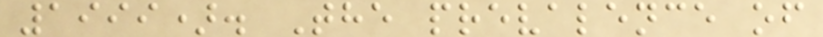1999). The prevalence of
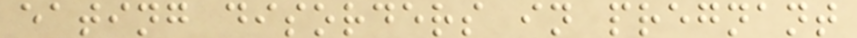eating disorders in pregnant
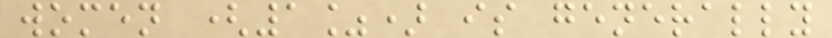women (1%) is generally
